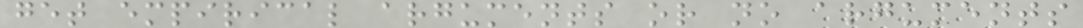get empirical arguments or no arguments
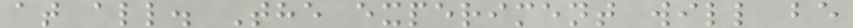at all. The experiment will be
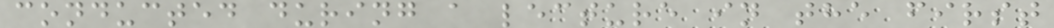conducted during a lecture in the first
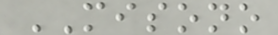MISONO
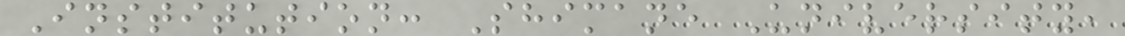Institution: Shimane University,
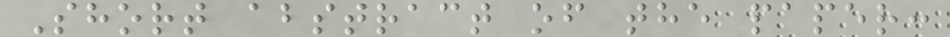Short abstract of the paper:
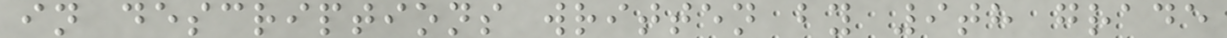in descriptions written by 9th grade
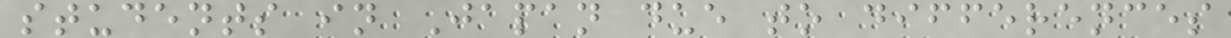students in Japan due to differences
